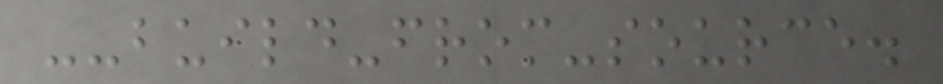--build-from-source.
